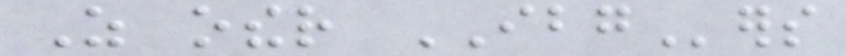As other IBGers
